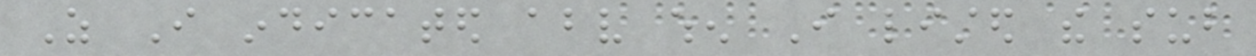As I indicated above when I listed the sub
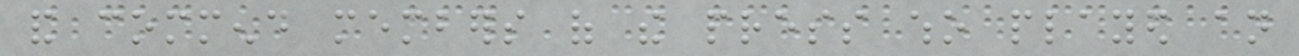and commend members of the press who played an
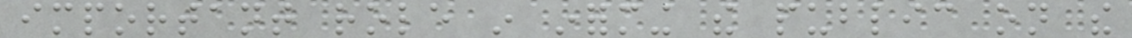important role in informing the public on the
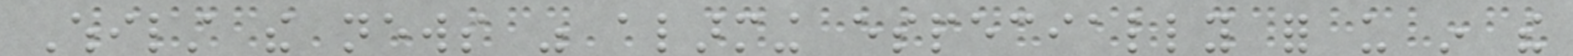Whilst the news was alarming especially for us in the
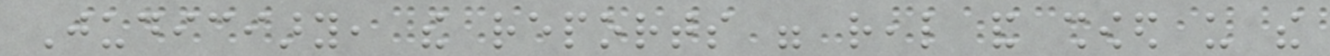Judiciary, the reports were real and showed us the
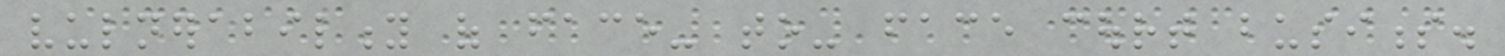vulnerability of face- to- face court business.
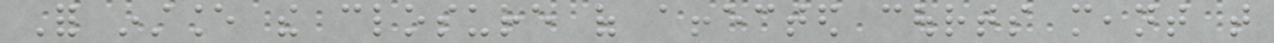For instance the closure of affected courts meant that
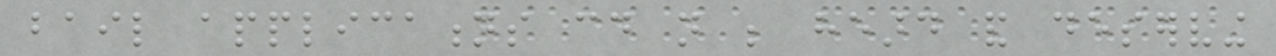bail applications could not be heard and deserving
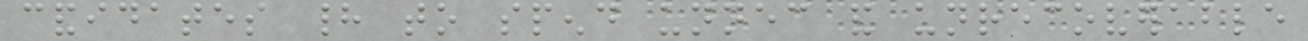candidates had to spend unnecessary and unrecoverable
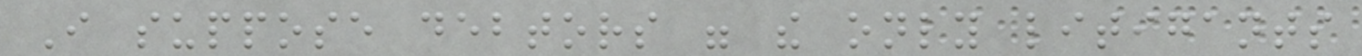I suppose debtors were the only litigants
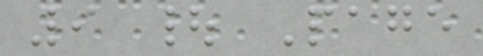9 | Page
